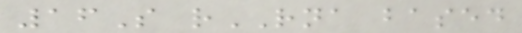16S rRNA based
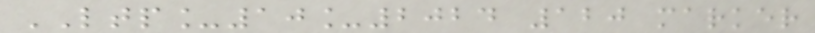LTP_10_2024 120 marker
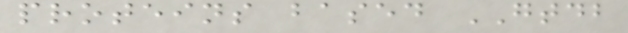proteins based GTDB
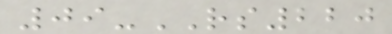09-RS220
